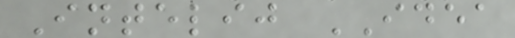Intelij IDEA
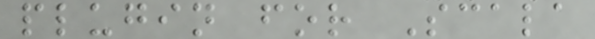plugin for Scala
